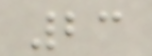23
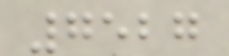7527
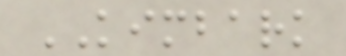KIMBARK
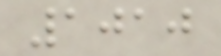1010
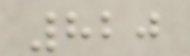820
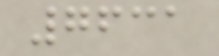7631
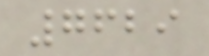7629
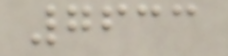7633
